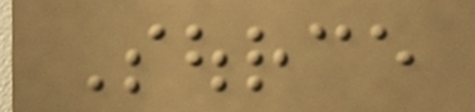Source
